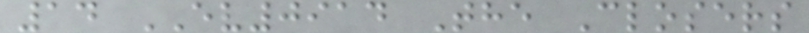14 EV0914 The Closers
